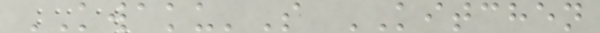KWAKU'S KITCHEN
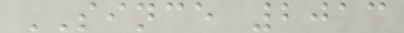SINCE 2013
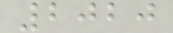2020
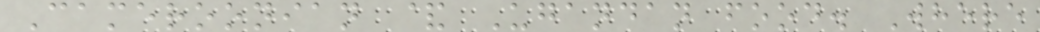Cameroonian & Ugandan food. Where
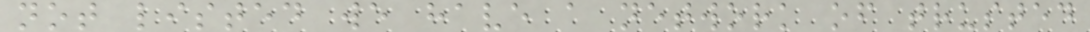not listed we have a network of trusted
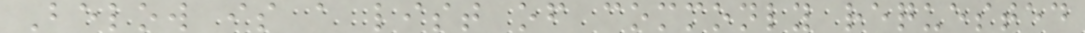Below is a list of commonly requested
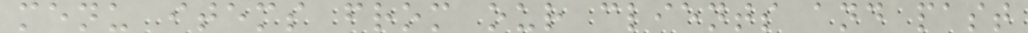menu items from our clients and past
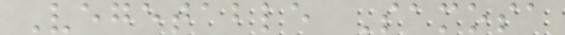Vegetable Samosa
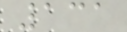131
